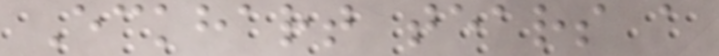Eckhart tears a
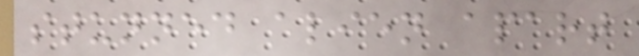stunned alien apart
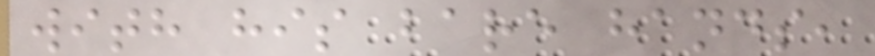with his bare hands,
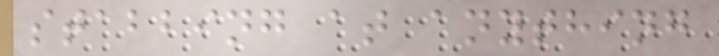stabbing at anything
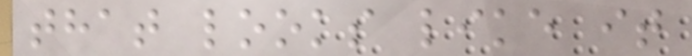that looks like it
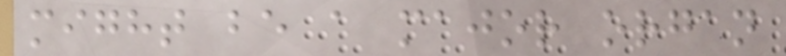might be a major organ
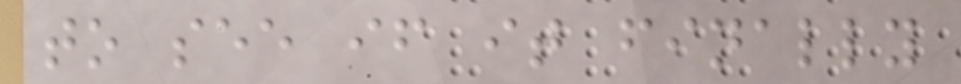to see if it finally
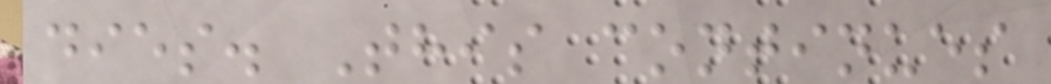dies. This continues
